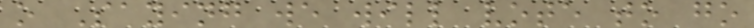o Saying we will vote to go
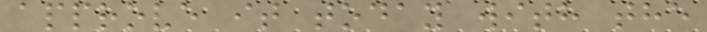approve it today with the
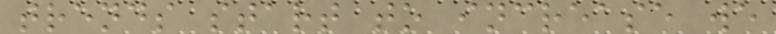trends start to increase we
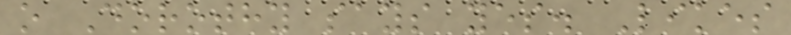o Dorothy says yes. Likes
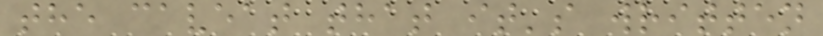the caveat that it's written
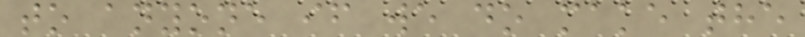to anyone if we do make the
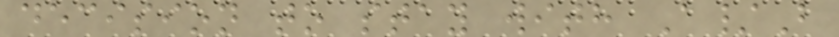decision to stay with A/B
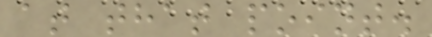at that point.
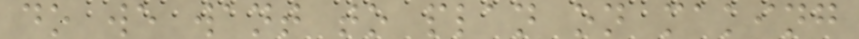do we want to plan on making
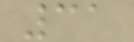31
